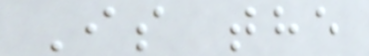Is the
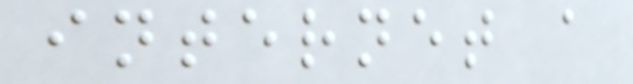internet a
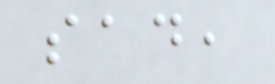sad,
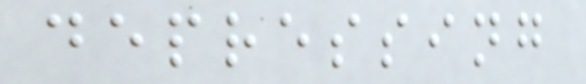depressing
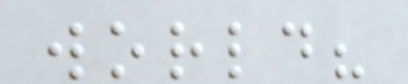world?
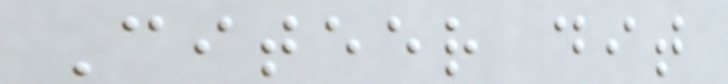Citeer dit
